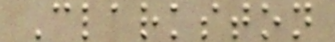Clarkston
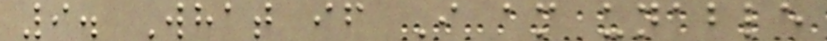9. What if I am unable
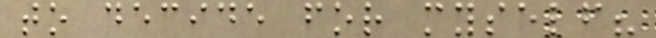to decide for myself?
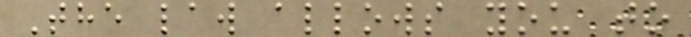The law allows you to
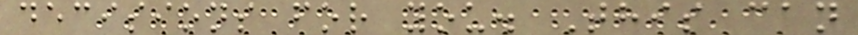decisions for you. This can
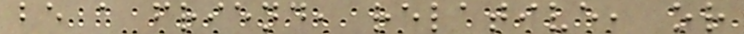be a friend, relative, or
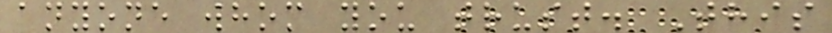anyone whom you trust. This
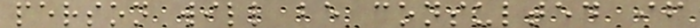person will be consulted if
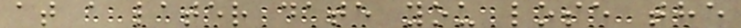at a later date you lose the
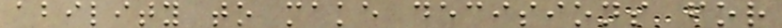ability to make decisions for
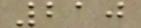210
